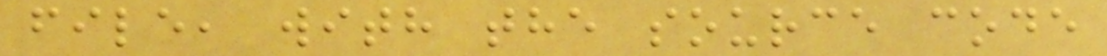file, with the source code
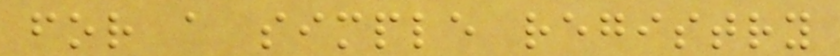for a simple registry
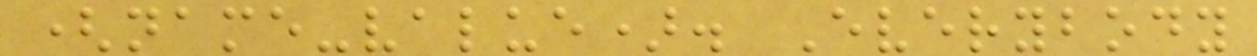(name-value). Everybody
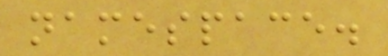namespace.
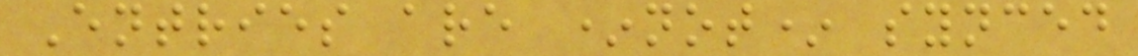Entries are *not* synced
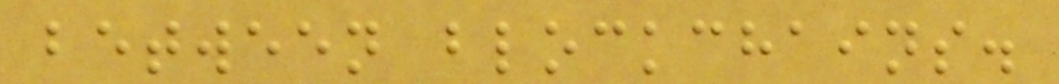between blockchains.
